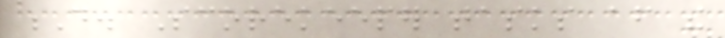D. Scorekeeper tasks after the
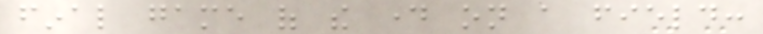final game of the day on a field:
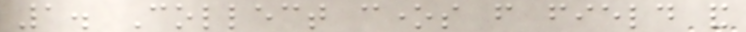1. Collect cones from field and
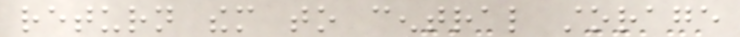return them to central storage
